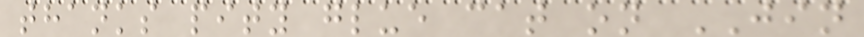thanks pity glue cat on JIN
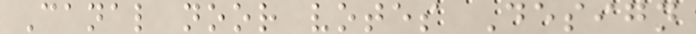Canal noor votes Design
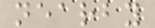nearby
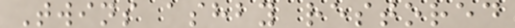Twins ashby restored
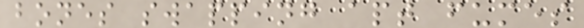bones swapping apt fumes
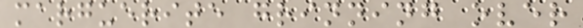marguerite grinning over
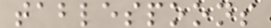tablespoons
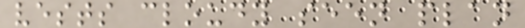vests cloudy seen plan
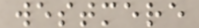westmere
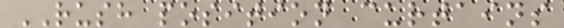RUSH position curtains
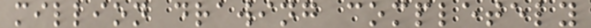million drawing completely
